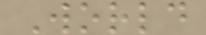World
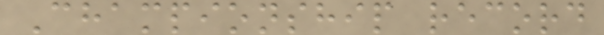Championship record
